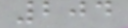204
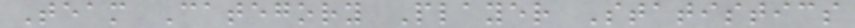Team Category Player Statistics
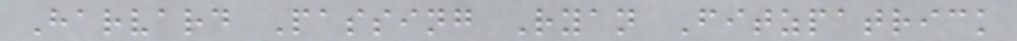Harvard Passing Ryan Fitzpatrick
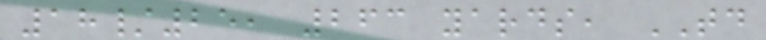18/25, 263 yards, TD
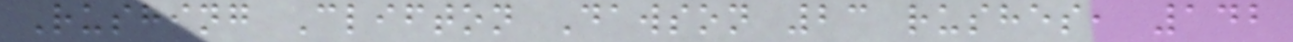Rushing Clifton Dawson 23 rushes, 142
